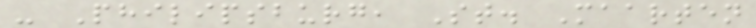- Philipsburg, St. Maarten
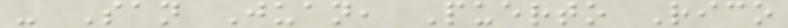- San Juan, Puerto Rico
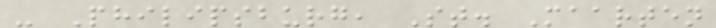- Philipsburg, St. Maarten
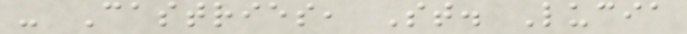- Castries, St. Lucia
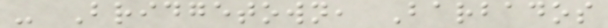- Bridgetown, Barbados
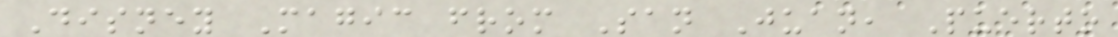Disney Magic from San Juan, Puerto
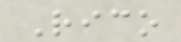Rico
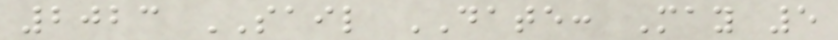2023 SAIL DATE: May 5
